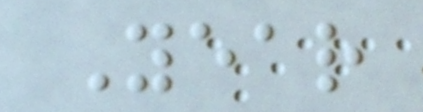Year
